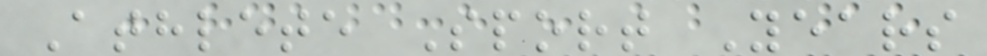Athlete Sport Years
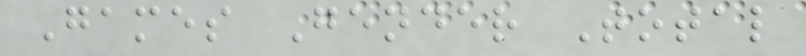Games Gender Total
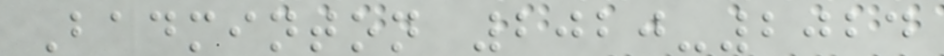Badminton 2020-2024
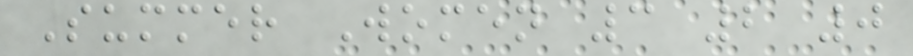Summer Women 3 2 0
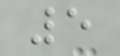5
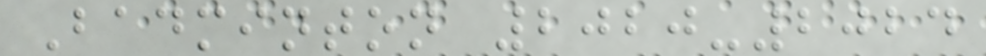Badminton 2020-2024
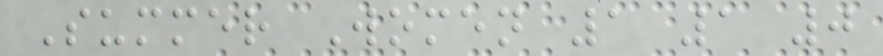Summer Women 1 1 0
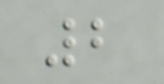2
